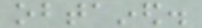obtained.
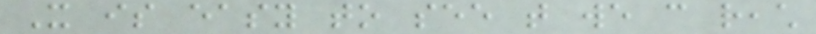It is easy to see that we can reach
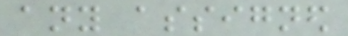any assigned
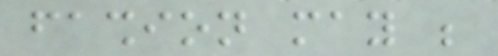fashion may be
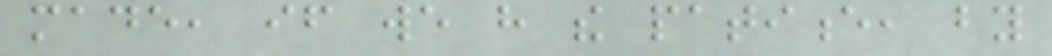made, if we have the patience, by
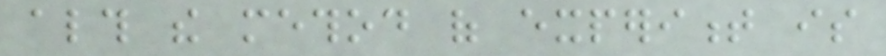although the method of experiment is
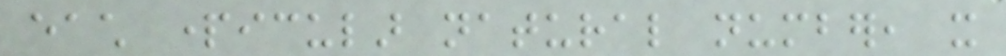each particular natural number, it
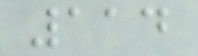114
